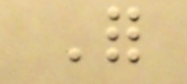For
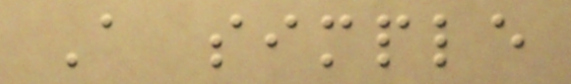A simple
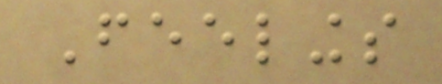Feelings
